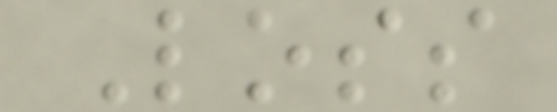Loss
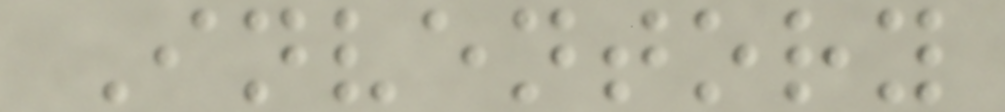Inventory
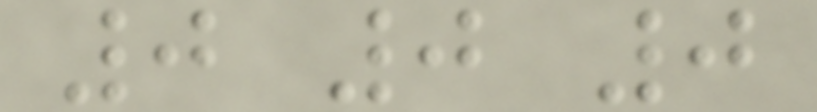0 0 0
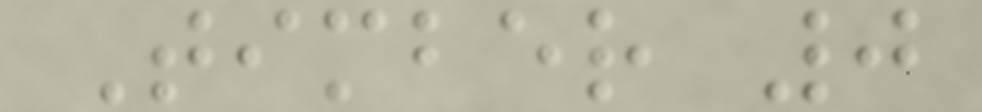Timber 0
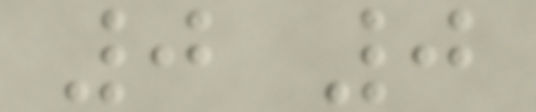0 0
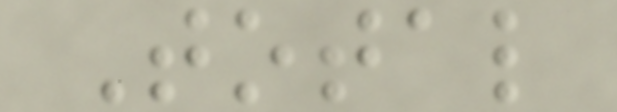Total
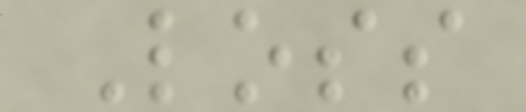Loss
